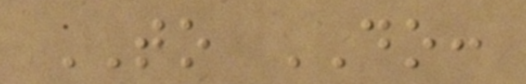TO DO:
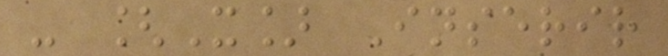- [X] Inserir
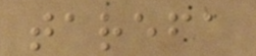tarefa
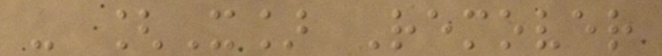- [X] Remover
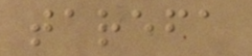tarefa
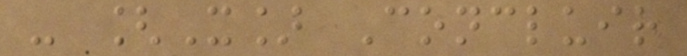- [X] Concluir
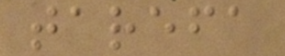tarefa
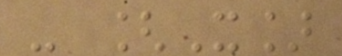- [X]
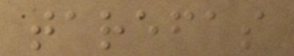tarefas
